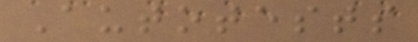Autotests
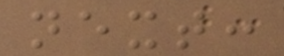next:
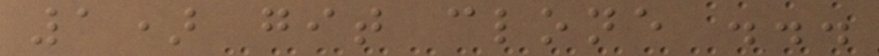1) git clone ...
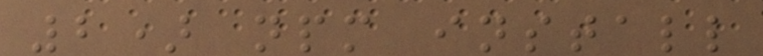2) npm install
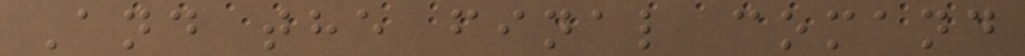And the final comand
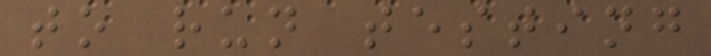to run testing
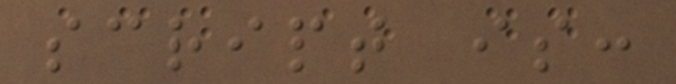script is:
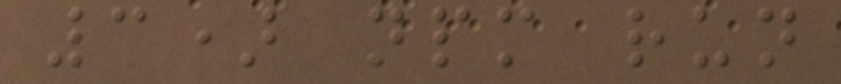3) npm run
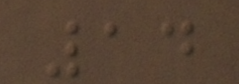14
